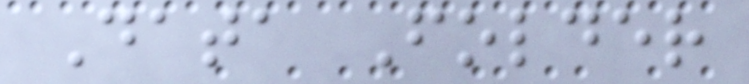Data Folder
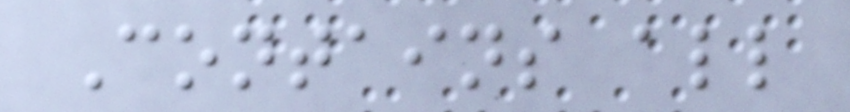Contains all
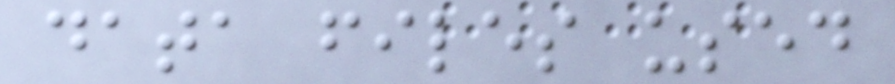data files used
